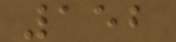152
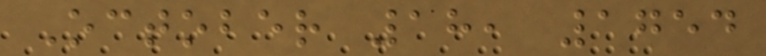October 18, 1754
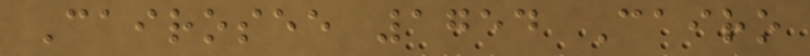Cairosee 1754 Cairo
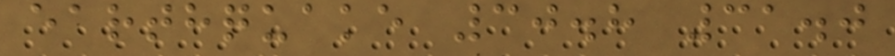earthquake 30.8 31.0
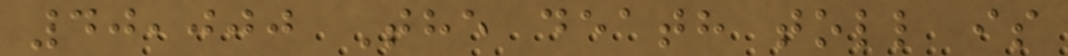40,000 The death toll is
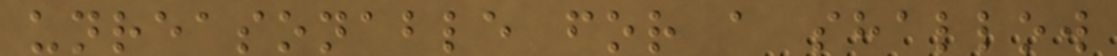unreasonable for a shallow
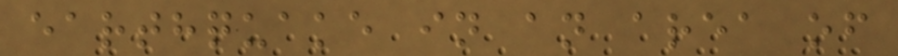earthquake in an area of
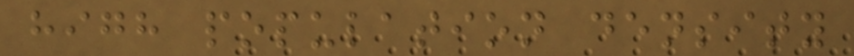high population density
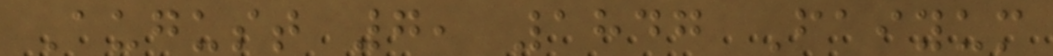August 7, 1847 Faiyum
